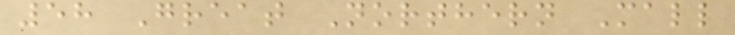58 Great Northern Mall
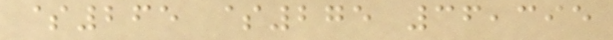$265 $275 36,395
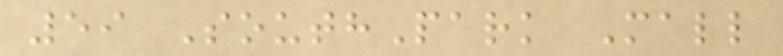59 SouthPark Mall
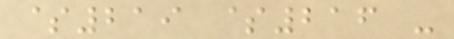$219 $216 -
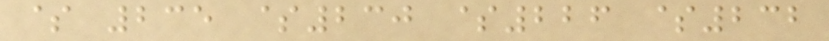$ 235 $230 $226 $232
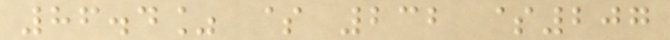86.4% $ 232 $207
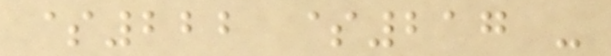$222 $217 -
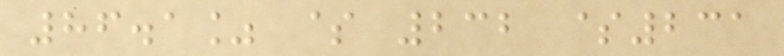86.1% $ 232 $231
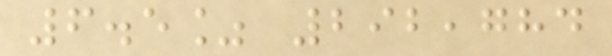6.5% 292,784
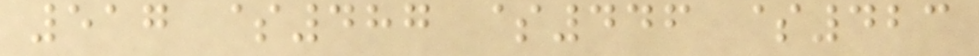517 $487 $446 $423
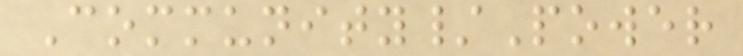Community/Power
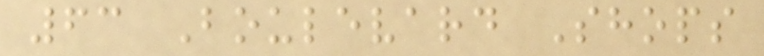63 Boulevard Shops
